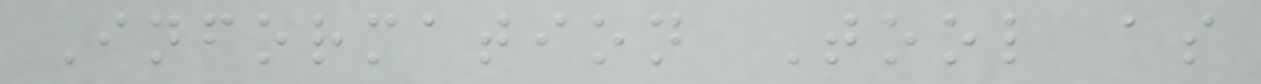Information Tool as
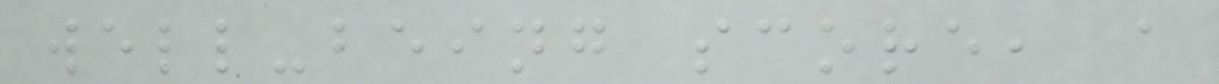well-being score, a
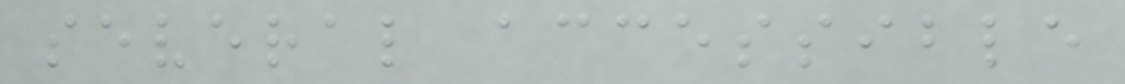several accessible
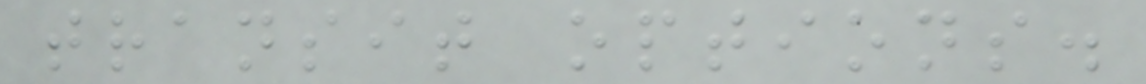transit options.
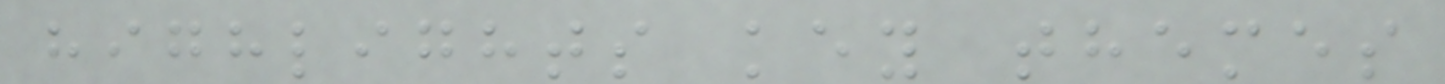highlights key themes
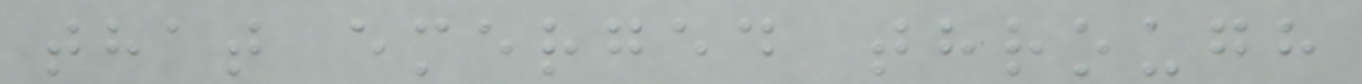that emerged through
